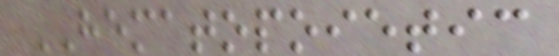HEMATOPOIETIC
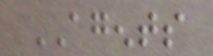AGENTS
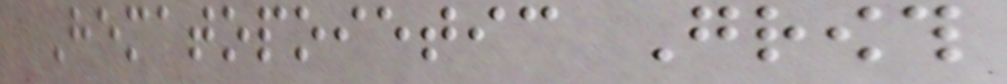Hematopoietic Growth
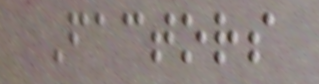Factors
